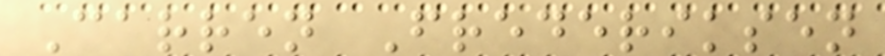Carren Frederiksen
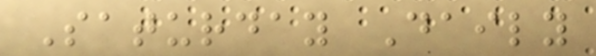Saturday Daily
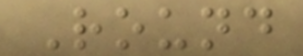Round
